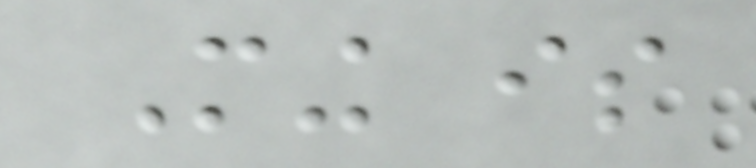Ming is
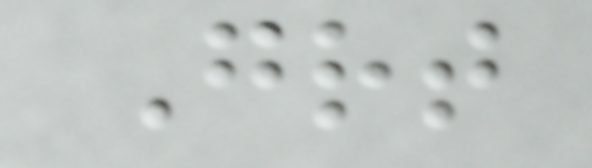Great
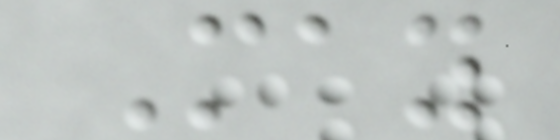May
